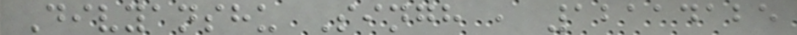Divyanshu Singh , 12114125
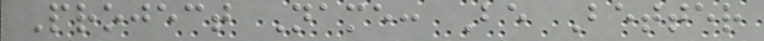Project Name: Be Better
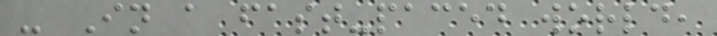- In a fast-paced world,
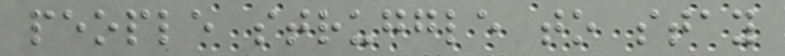people struggle to stay
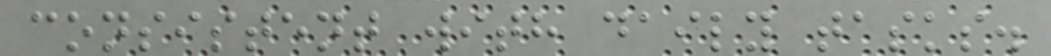consistent with daily tasks.
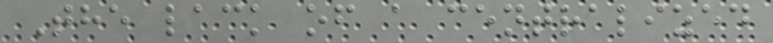The lack of a centralized
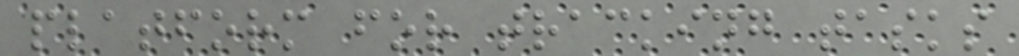platform for tracking tasks
